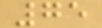75
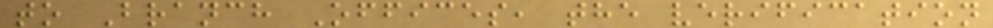to Branch Offices, the verification
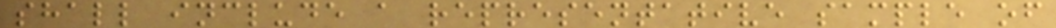shall include a representative sample of
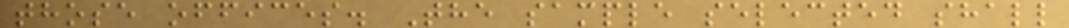those offices. The sample selected shall
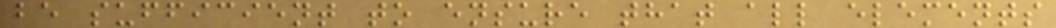be sufficient to ensure that all elements
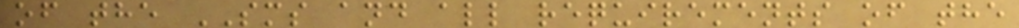of the SMS and all requirements of the
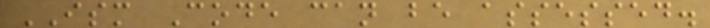ISM Code can be assessed.
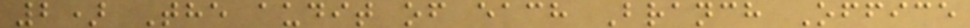2) The audit of each Branch Office
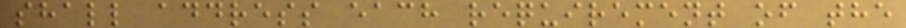shall address each requirement of the
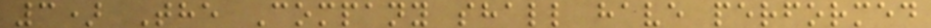3) The Company shall have performed
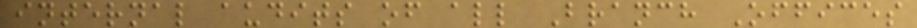internal audits of all Branch Offices
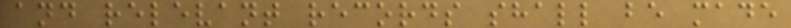and relevant records shall be made
